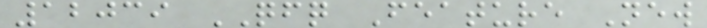12039 QFQ Feature New
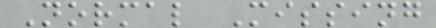Normal Missing
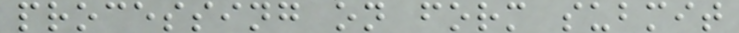processing on form submit
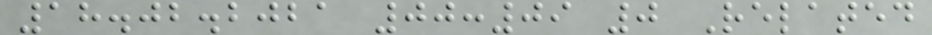18.02.2021 00:09 0 Related
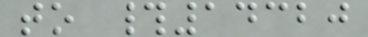to #14320
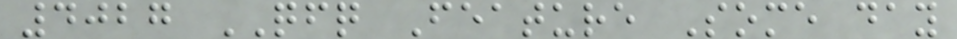4027 QFQ Feature Some day
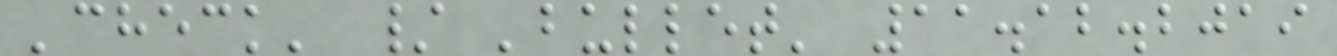'check' / 'bullet' 11.12.2019
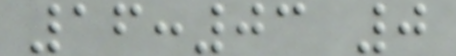16:03 0
